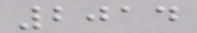2014
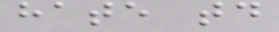hate today
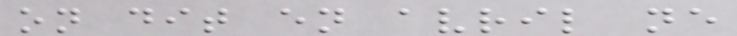on dit en avril ne
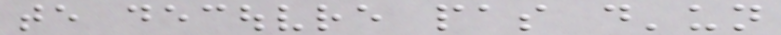te decouvre pas d'un
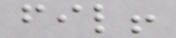fil!
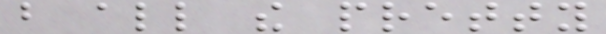but all the pretty
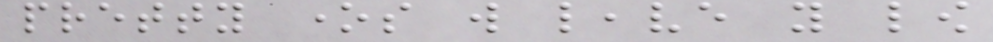pretty ones will leave you low
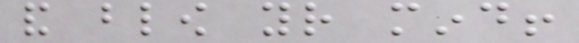and blow your mind!
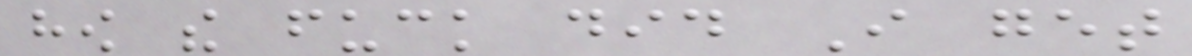how the fuck did I get
